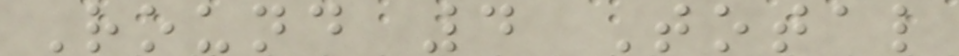Round 4 Total
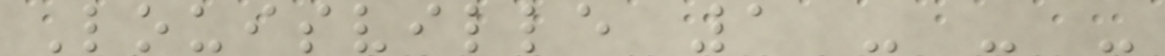Louisville 1 - - -
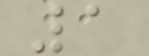1
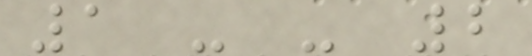1 - - 2
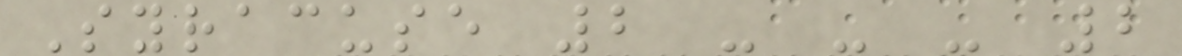Syracuse 2 - - - 2
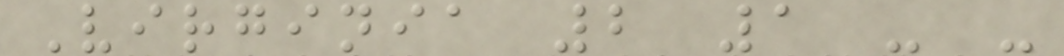Virginia 2 1 - -
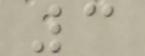3
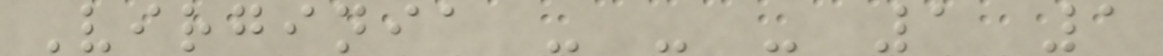Virginia - - - 1 1
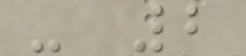- 2
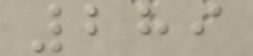289
